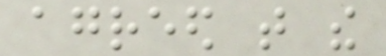agreed that the
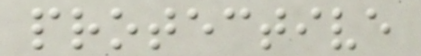protective
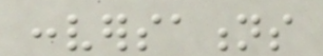conversations
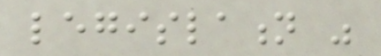legislation was
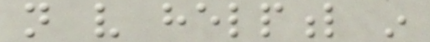not very helpful in
